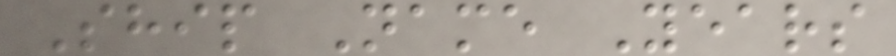Ship Name Years
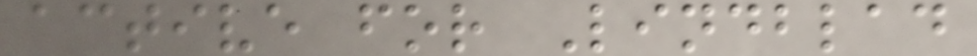active for Lindblad
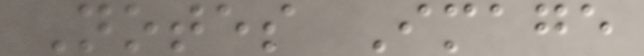Notes Image
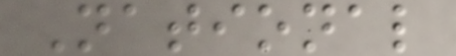National
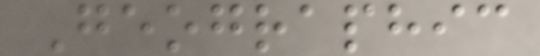Geographic
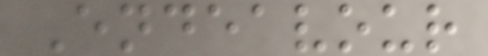Endeavour
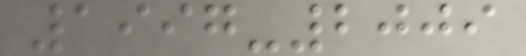1997-2009
